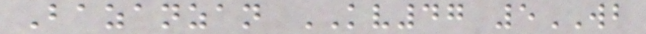Bazanzan KV47 5WB
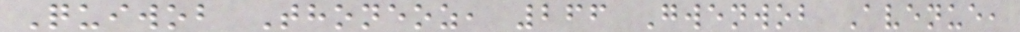Quiwob Thoneoz, 266 Gwenwob Avenue,
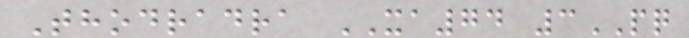Thodradra XA74 3PQ
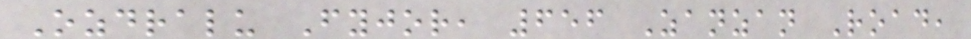Ozdralu Fyjor, 656 Zanzan Road,
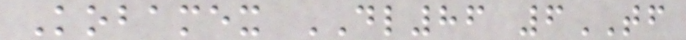Kobamex DL86 6TF
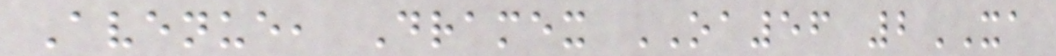Avenue, Dramex OA56 2XA
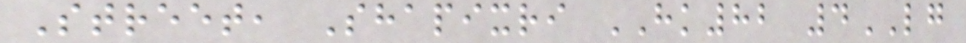Street, Shapixri HK82 4LG
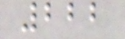222
